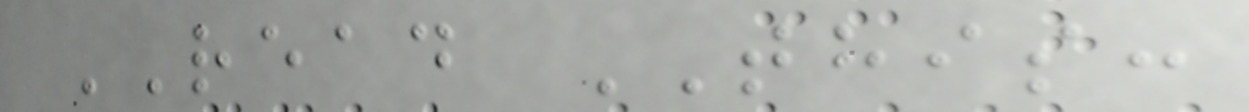READ THIS:
